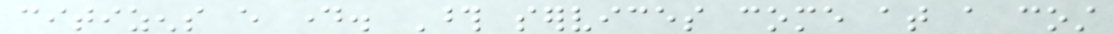citizens every day. Those services come at a cost
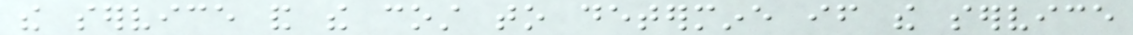the service and the cost to determine if the service
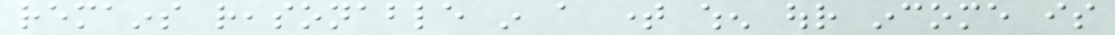remains reasonable in a time when our income is
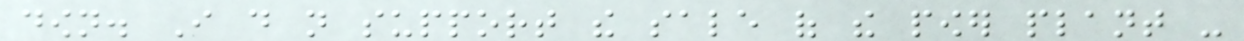down. I do not support the sale of the power plant -
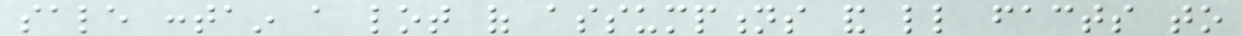sale contain a lot of assumptions and little facts to
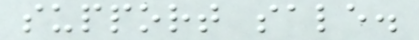support sale.
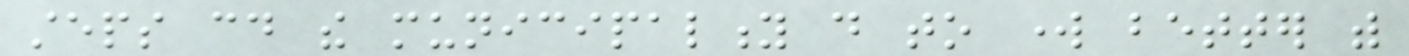steps could the municipality do to work better with
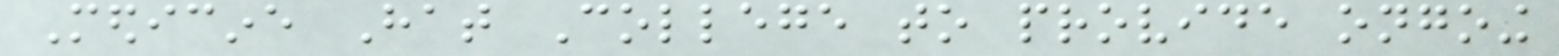Medicine Hat College to provide ongoing
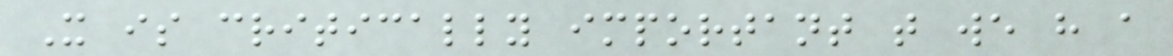It is critically important that we have a
